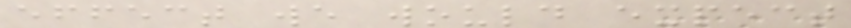effect we would expect
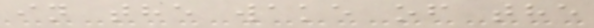in the wake of the
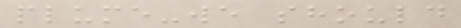plume-we should
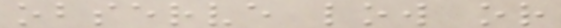observe low or
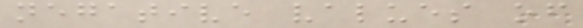negative values of
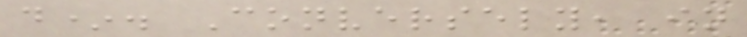d*. Conversely, in
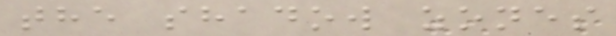the shadow zones
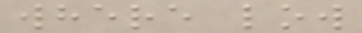where low
